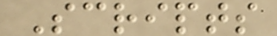Scripts
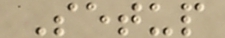Setup
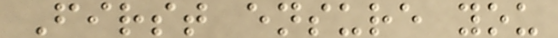First ensure you
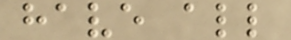have all
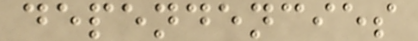dependencies
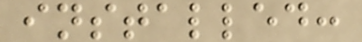installed:
